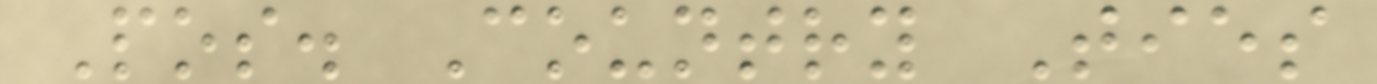Pos. Country Ties
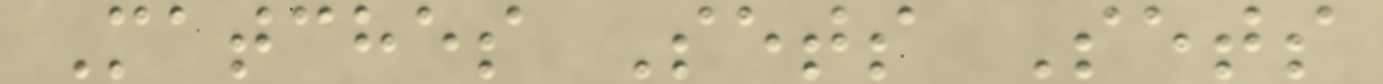Matches Sets Sets
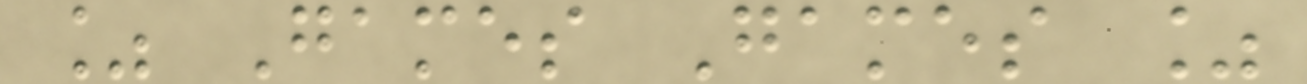% Games Games %
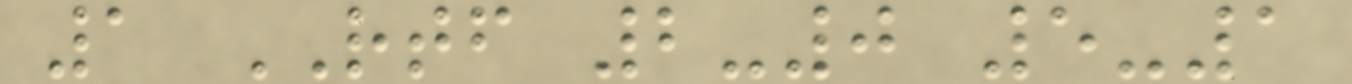1 RTF 2-0 5-1
